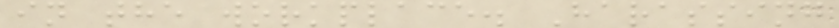in the workplace. Harassing
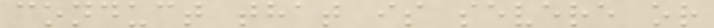conduct that is severe or
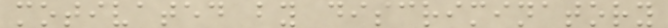motivated by discriminatory
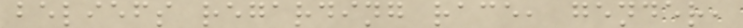beliefs regarding race, gender,
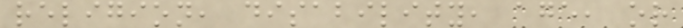religion, disability, age, or
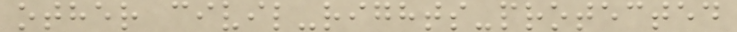other civil-rights-protected
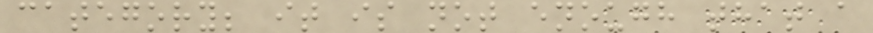category; it is not enough that a
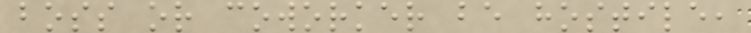boss or coworker be hostile,
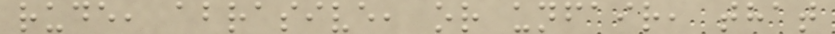rude, abrasive, or unfair, that
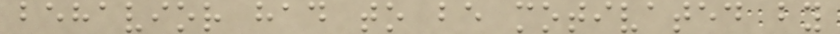behavior had to be motivated by
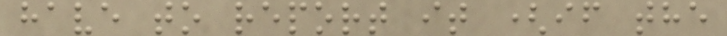have to report it (if the
